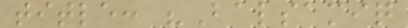title: "Balsamiq
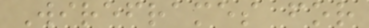Wireframes for
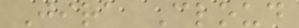Jira Cloud
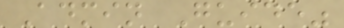Admin Guide"
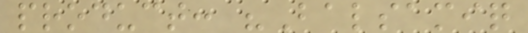product: "Balsamiq
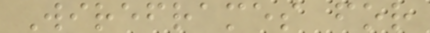Wireframes for
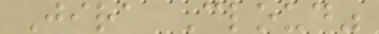Jira Cloud"
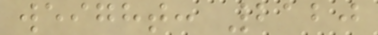weight: 2120
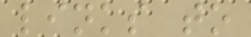links to
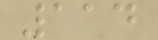114
